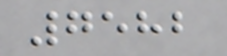7582
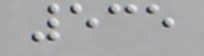535
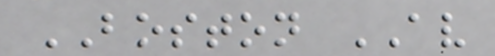BOSTON AV
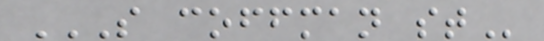S COFFMAN ST
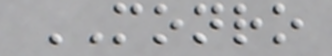MONRO
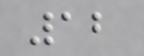12
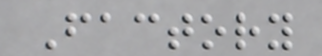Factory
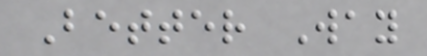Better Way
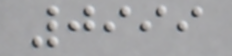0999
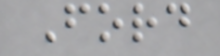Ford
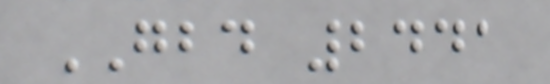GBD 2441
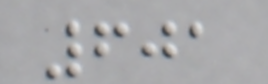601
